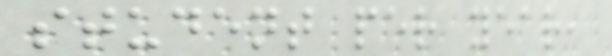student per year,
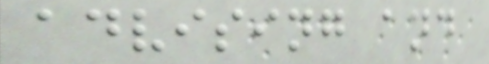advising and
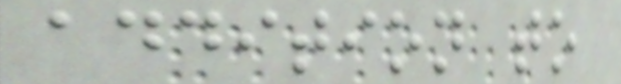addition to
